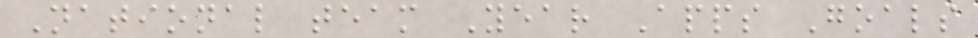National team Year Apps Goals
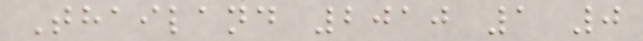Thailand 2010 1 0
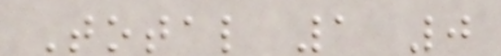Total 1 0
